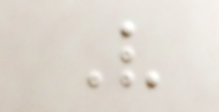V
